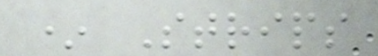* Strips
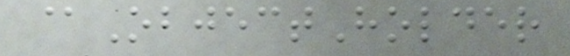@ObjectHolder
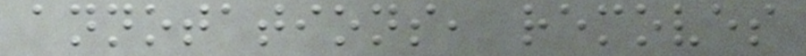annotations, removes
